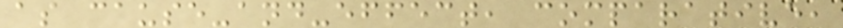as cause-and-effect, comparative,
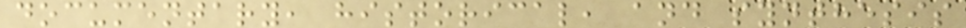documentary, historical, and synthesis
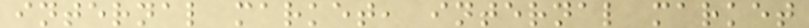internal market, internal market
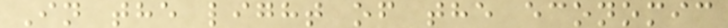In the light of the economic
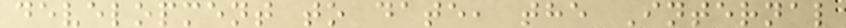development to date, the Internal
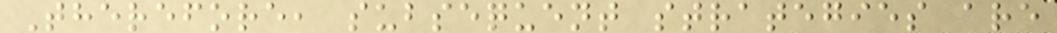Therefore, subsequent strategies are
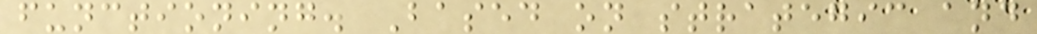functioning. Based on strategic and
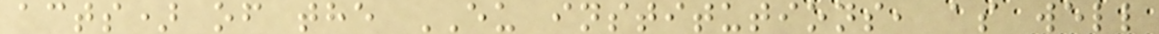acts) of the EU institutions, as well
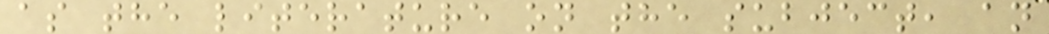as the literature on the subject, an
